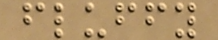fluffy
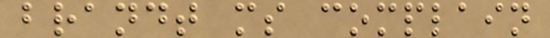brandt ms complain
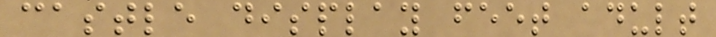castle display feet adult
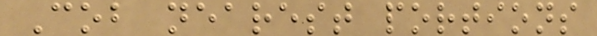Cob nearest portions
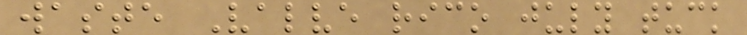waste Valve rico july tuck
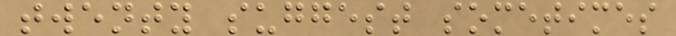twenty suggest sometimes
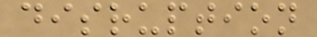disruption
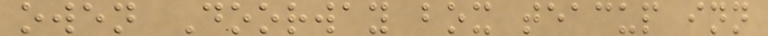owen Doorway box teacup inn
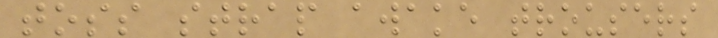toss strap awake trousers
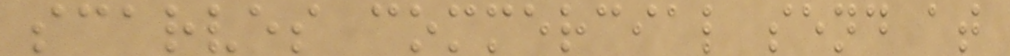scarves commercial send at
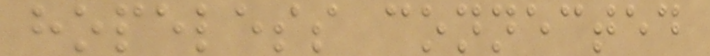hopeless connected
